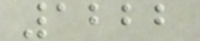1222
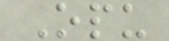Opu
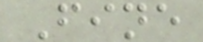Fine
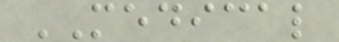MEDICAL
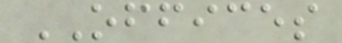OFFICES
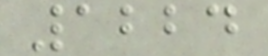1224
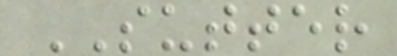SUTTER
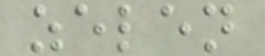zelen
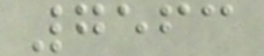7563
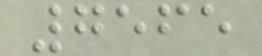7565
